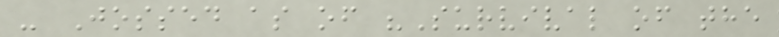- Jossed as of "Survival of the
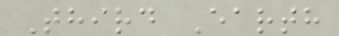Third Earth
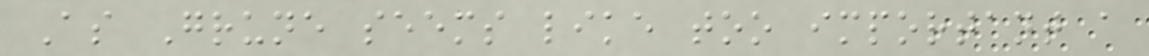As Grune seems like too important a
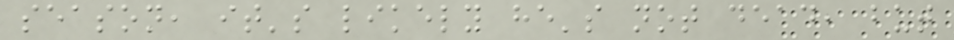season, it's likely he's not dead, but
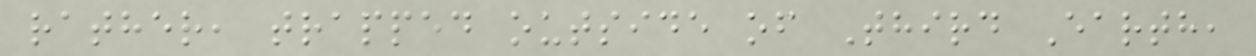rather, trapped outside of Third Earth,
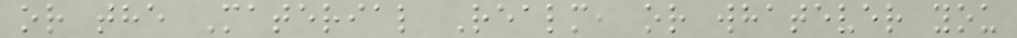or the Material Realm, or whatever you
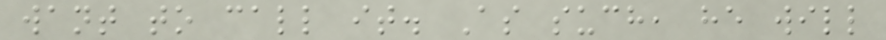want to call it. As such, he will
